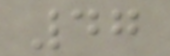47
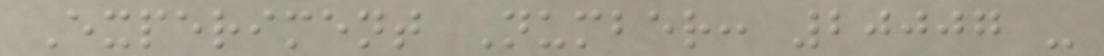Experiment Number: 20007 -
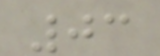03
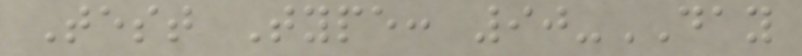Test Type: 90-DAY
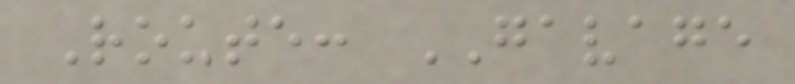Route: GAVAGE
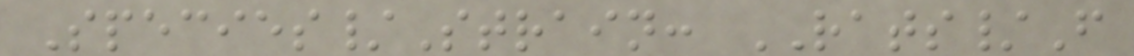Species/Strain: RATS/F
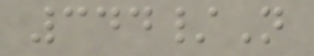344/N
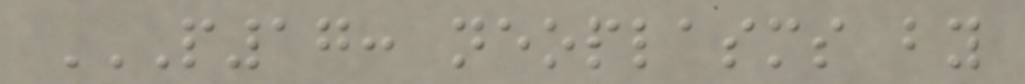P17: NEOPLASMS BY
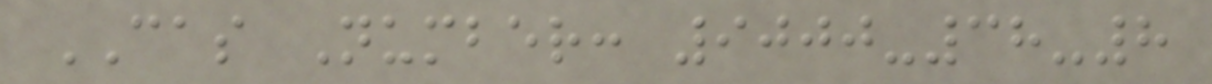CAS Number: 9000-38-8
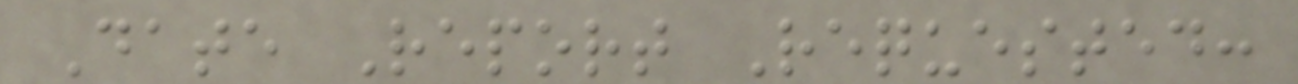Date Report Requested:
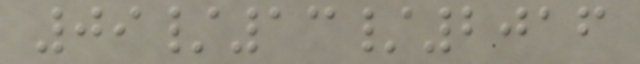09/13/2016
